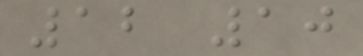12 10
